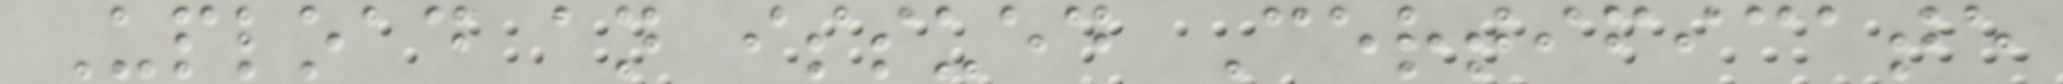Upload an issued Certificate
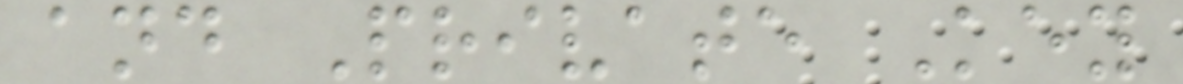and Private Key
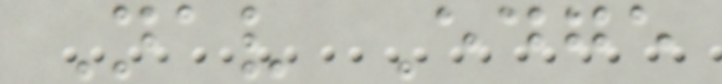Nav Edge
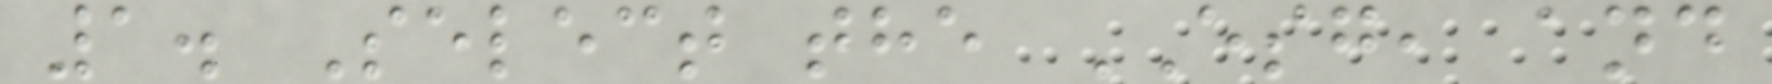1. Select the ESG, and
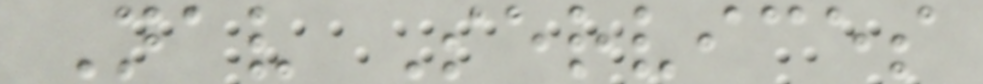Nav Services
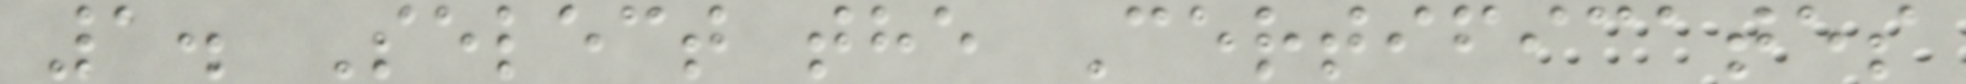1. Select the Certificates
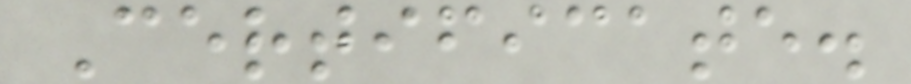Certificate.
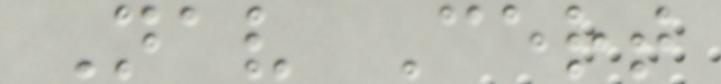Nav Cert
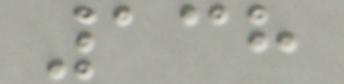138
